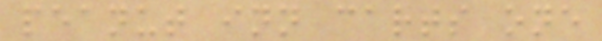peanut inn carts one
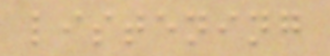listening
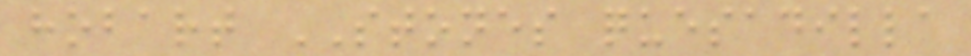hobart STONES quesadilla
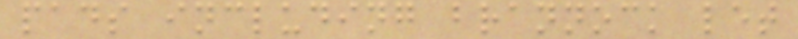pads including brannock let
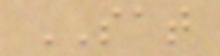SAT
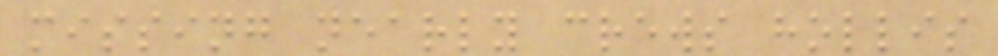missing nearly crews hollis
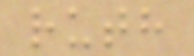ruth
